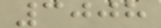3008
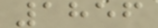1856
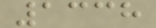1338
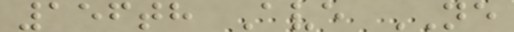156th Ave NE
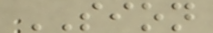SION
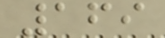169
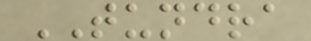TUNDRA
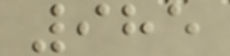985
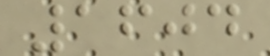1604
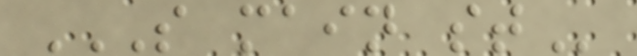S MAIN ST
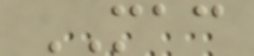MAC
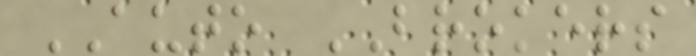AUTO BROKERS
